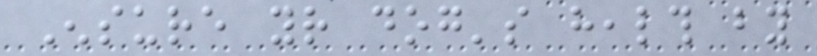Ensure your dog's health by
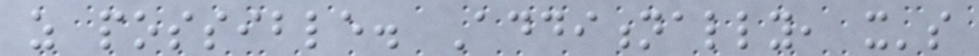as possible. Additionally, it's
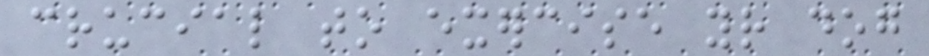crucial to exercise your dog
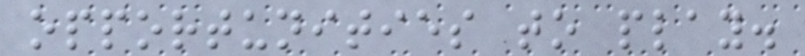opportunities to play.
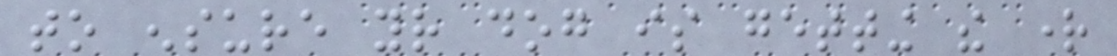to ensure your dog is getting the right
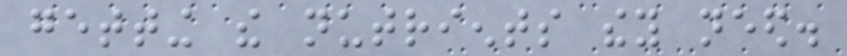getting the nutrients they need.
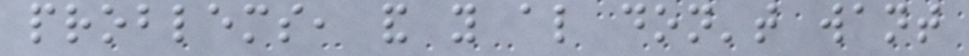problems, and you also don't want
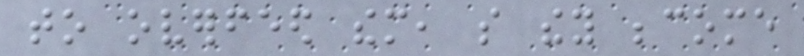to overfeed them, so they become
